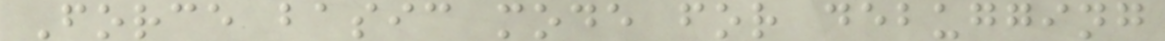Force basic mode for debugging
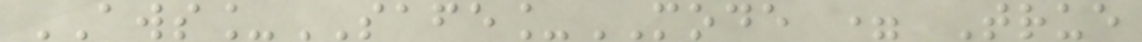AWS_SAFE_MODE = True
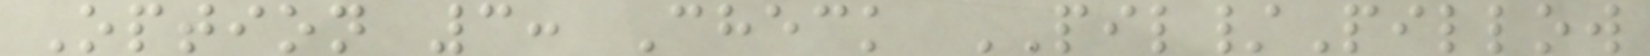Option 3: Check PIL/Pillow
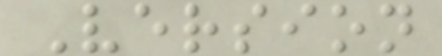Version
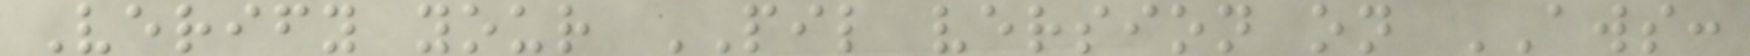Verify your PIL version on AWS:
